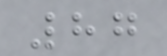87
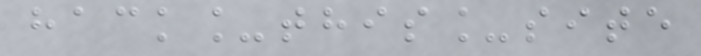hack_this_site
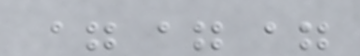===
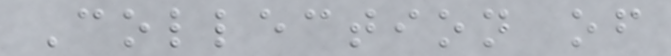Collection of
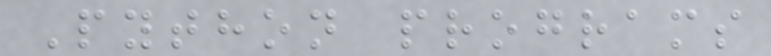Python programs
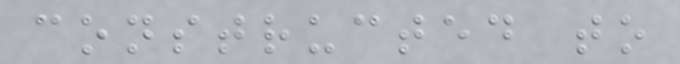constructed to
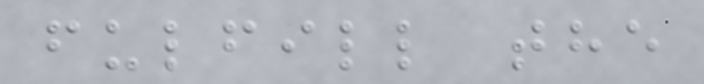fulfill the
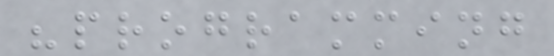"programming
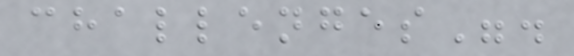challenges".
